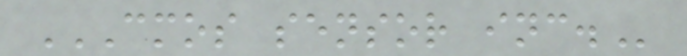CMOS SENSOR INC.
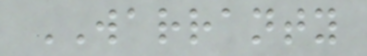WARRANTY
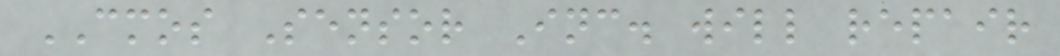CMOS Sensor Inc. will repair
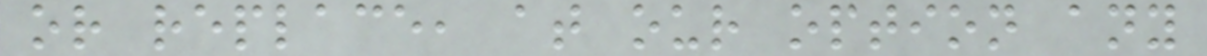or replace, at our option any
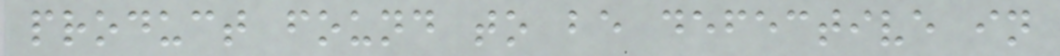product found to be defective in
